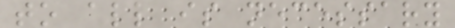to all is necessary
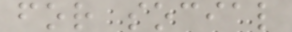for social
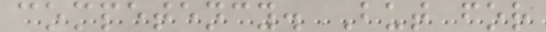competency. But for
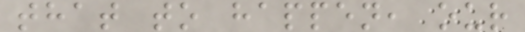that to happen, our
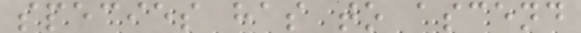species has to ascend
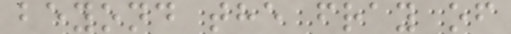beyond the fray of
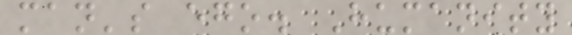man's ego. Humanity
